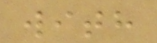with
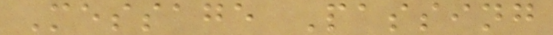Message Passing
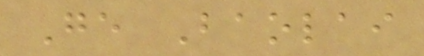Ge Baolai
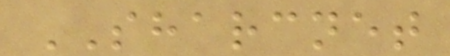SHARCNET
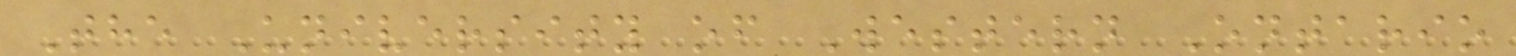The University of Western Ontario
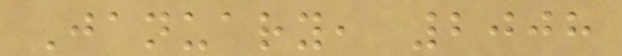January, 2008
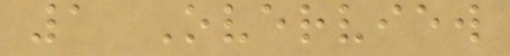1 Overview
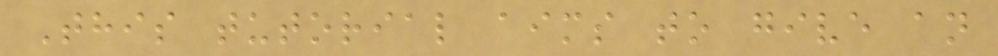This tutorial aims to give an
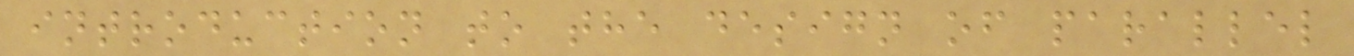introduction to the design of parallel
